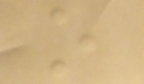o
